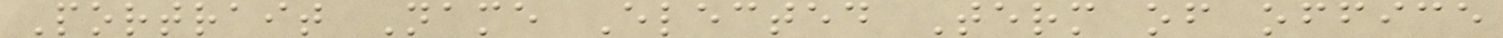Portrait Name Elected Term of office
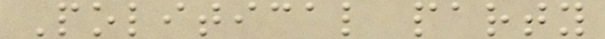Political party
